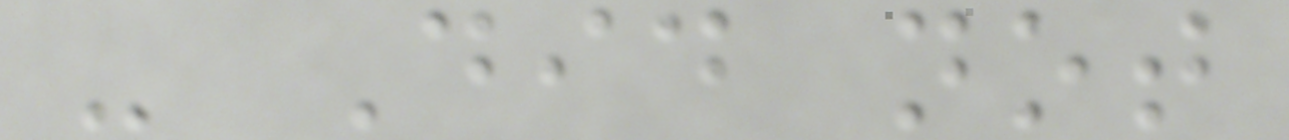- Did not
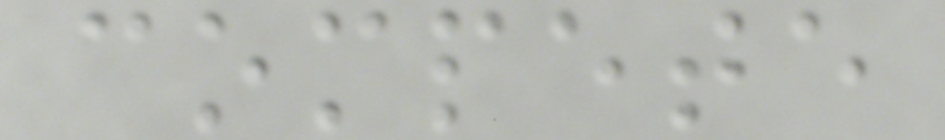compete
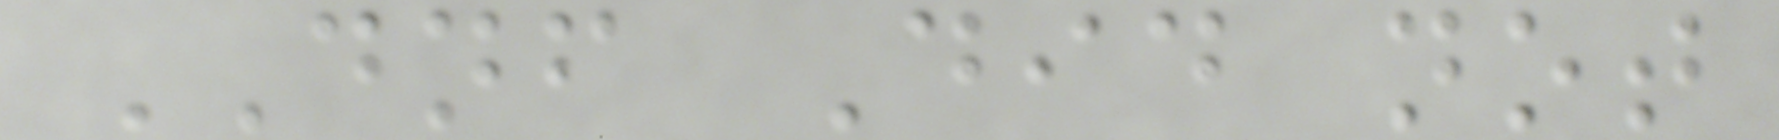DNF Did not
